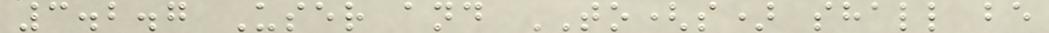3.2.7 User and TO(s) shall be
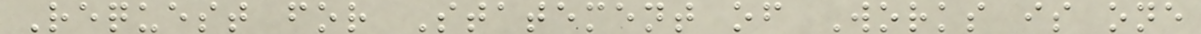Request for Statement of Works is one
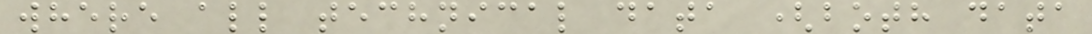where all technical data (both data
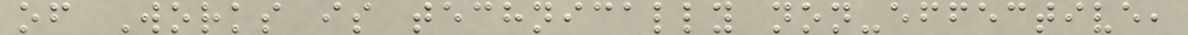of Works is technically non-effective,
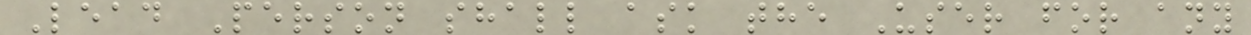Lead Person shall ask the User for any
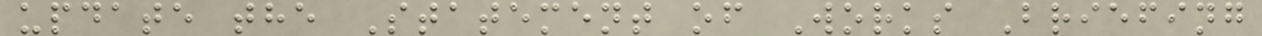update the Statement of Works Briefing
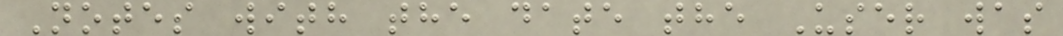Notes with the date the User was
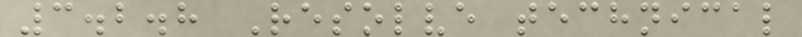3.2.8 Resolve technical
